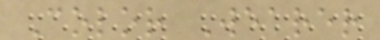Color Wearer
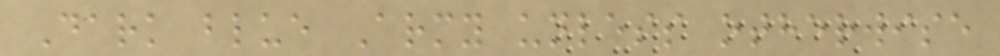Dark blue Army unless otherwise
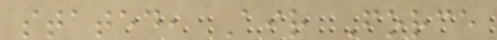stated, Air Force
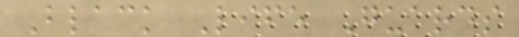Black Life Guards
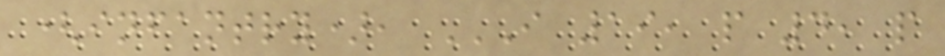(infantry), I 19, P 4, P
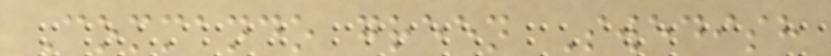Commando green Swedish
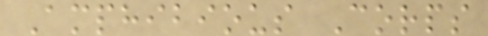Amphibious Corps
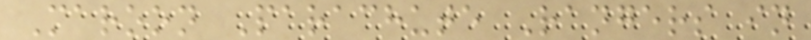Maroon Parachute Rangers in
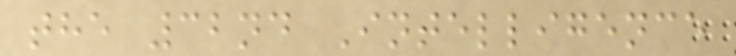the 32nd Intelligence
